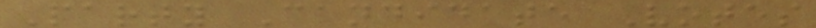Party Candidate Votes
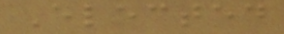Elected
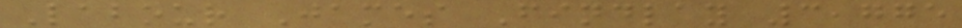Labour James Findlay 3,775
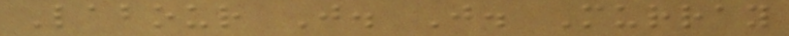Labour J. J. Murray
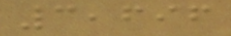3,696
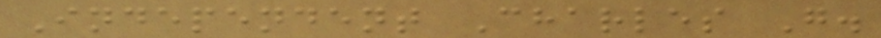Independent Charles G.
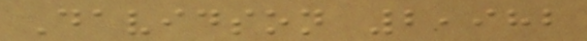Davidson 2,982
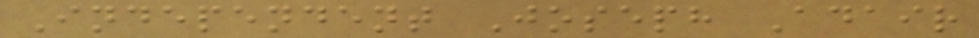Independent Joseph Adair
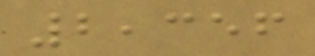2,356
